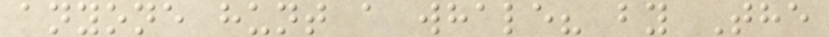anyone hunt a whale? by The
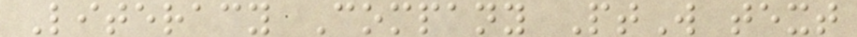Literacy Company PtW text
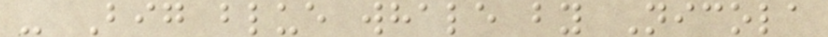- Big blue whale by Nicola
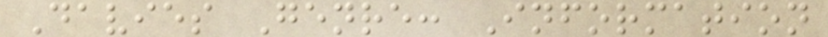Davies Genre: Information
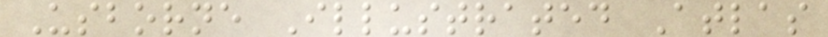Usborne Illustrated Atlas
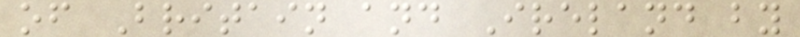of Britain and Ireland by
